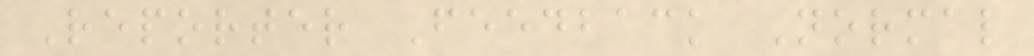Reporter Feedback Normal
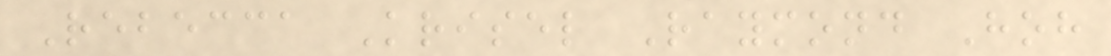Rebecca Krisel Raymond Hoh
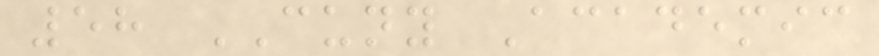58 CUNY Academic
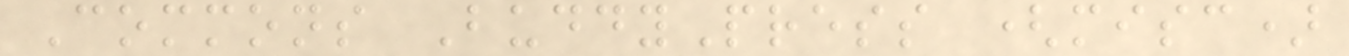Commons BuddyPress (misc)
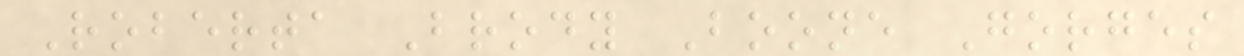Roberta Brody Boone Gorges
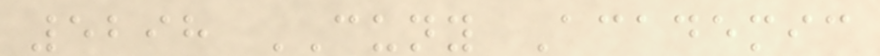5298 CUNY Academic
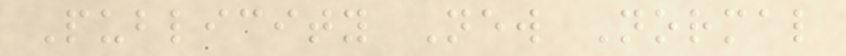Publicity New Normal
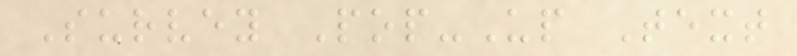Survey Pop-Up Text
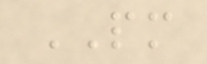PM
